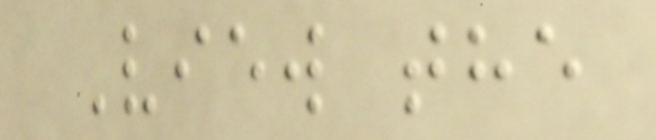View the
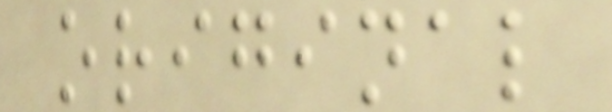original
